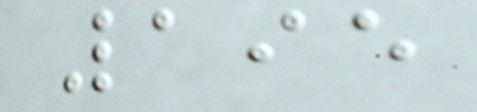195
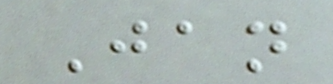Jan
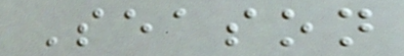Season
